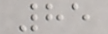85
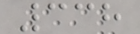338
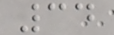34
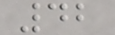42
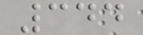344
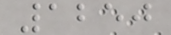1250
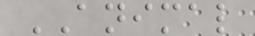ANIMAL
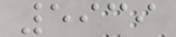5939
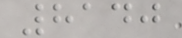8140
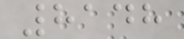8148
